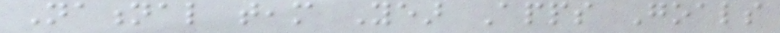National team Year Apps Goals
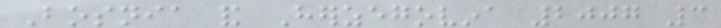Bosnia and Herzegovina 2007 3
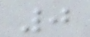0
